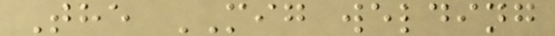The MIG welding
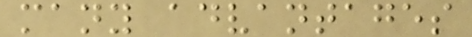many advantages
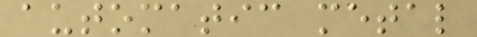automatic metal
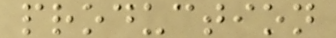production
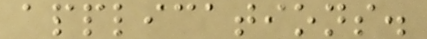applications.
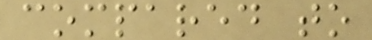compared to
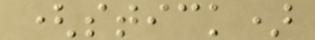(stick)
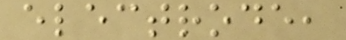electrode,
